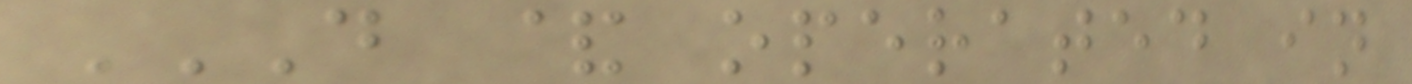D & OPERATED IN
